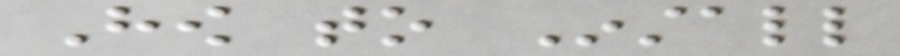How to Install
